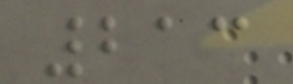213
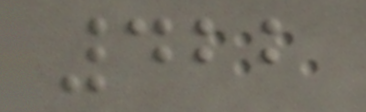422
